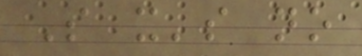So it's no
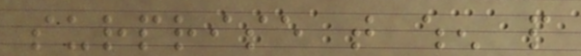surprise that when people
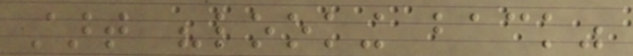start "looking back"
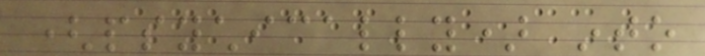(psychically) into
